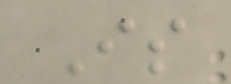Is
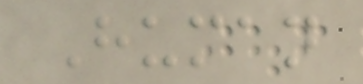Human
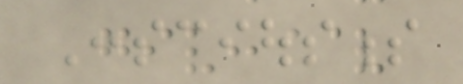Consciousness
